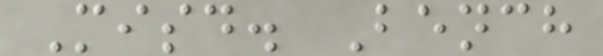Misd. Bench
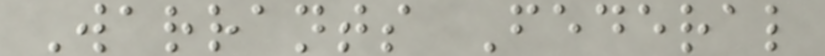Warrants Federal
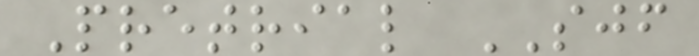Pretrial SJF
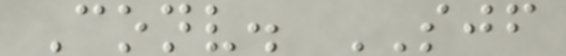Conv. SJF
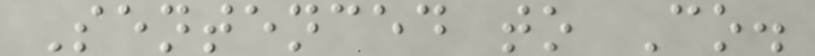Sentenced to Co.
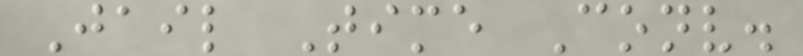Jail Time Conv.
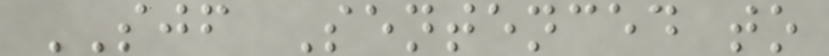SJF Sentenced to
